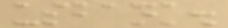usbank.
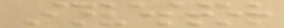Investor
